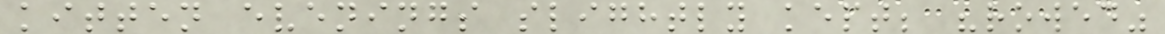kitten evenings slightly kept; "rowed"
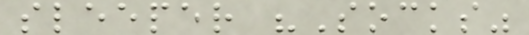sleeper "Socks"
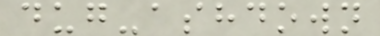dug-ashdown
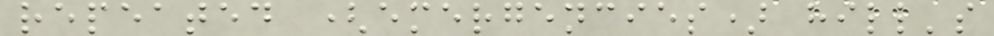repeated (emergencies) hill's
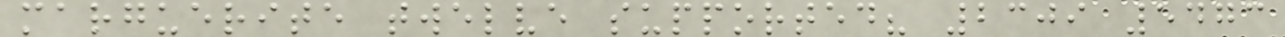marguerite twelve supported? 2309 5473
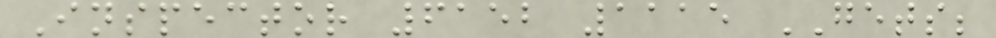Inspector 6152 1115 GETS;
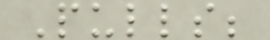Pulls;
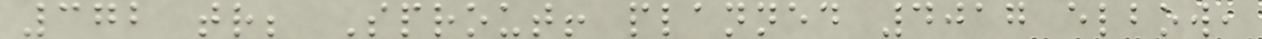372 tr; Sprout! planned 4017 elbow,
